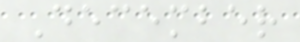December
